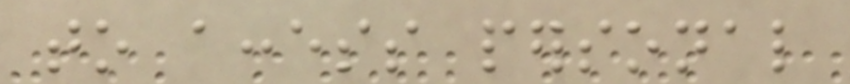to access personal
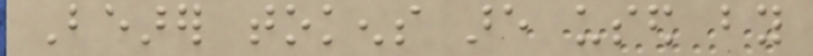Bearer tokens are used by
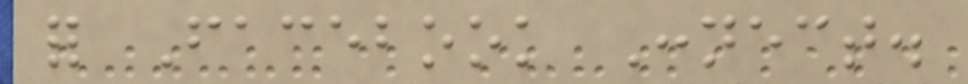for Facebook Connect.
